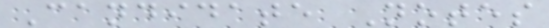Candidate Notes
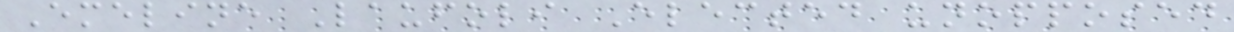Emeline Laufoli Elected unopposed
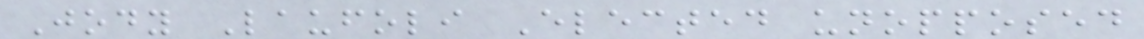Jody Laufoli Elected unopposed
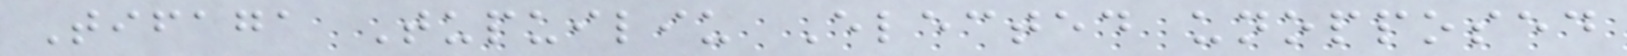Tifaga Tupuiliu Elected unopposed
